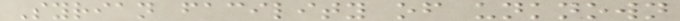Syrian facility of unknown
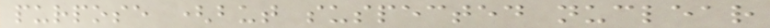purpose (but suspected nuclear
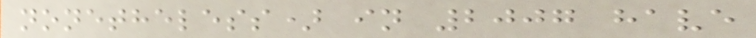nonetheless) in 2007 have
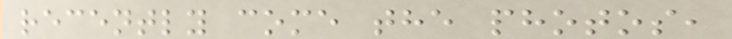recently come the photos,
